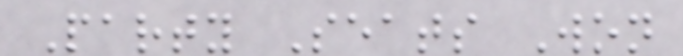Party Seats Won
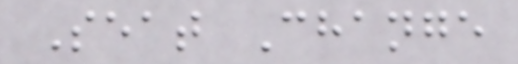Seat Change
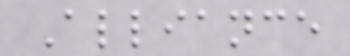Alliance
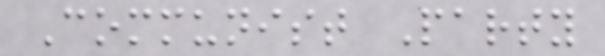Communist Party
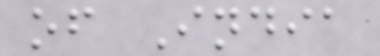of India
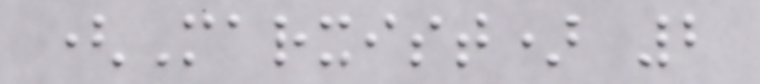(Marxist) 2
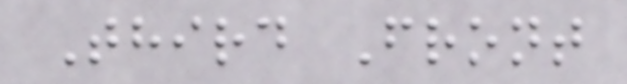Third Front
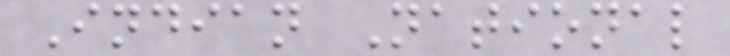Indian National
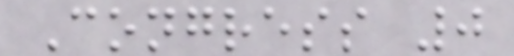Congress 0
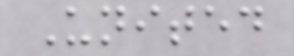United
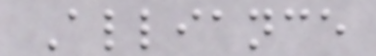Alliance
